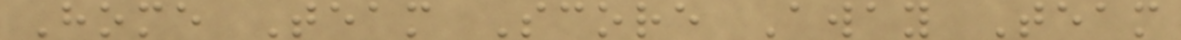Home Team Score Away Team
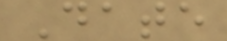Date
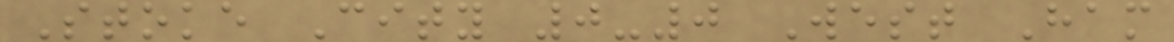Stoke City 0-0 West Ham
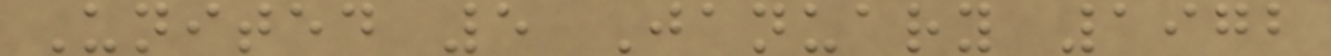United 5 January 1972
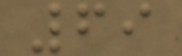69
